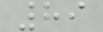89
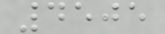4505
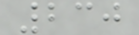230
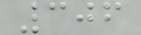306
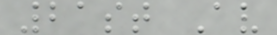21st Av
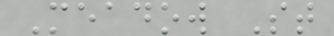Meadow St
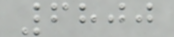6800
